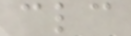clc
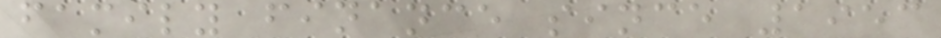family finance since 1953
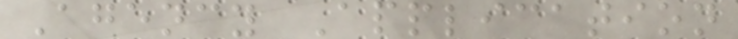Agency Application
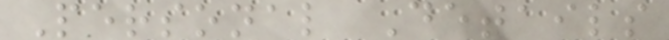Personal Details
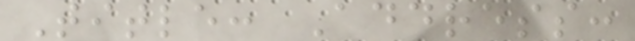Title: Address:
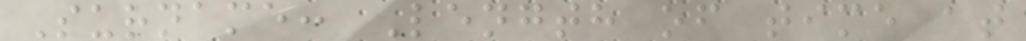Surname: Length of time at
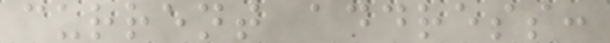current address:
